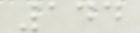144
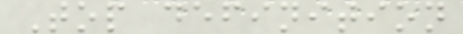Top definition
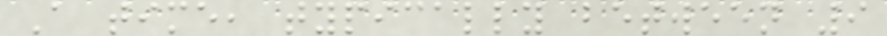A time, typically between 9
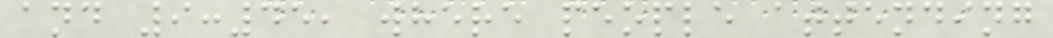and 9:45, where people attending
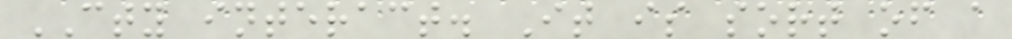CTY interact. It is sort of a
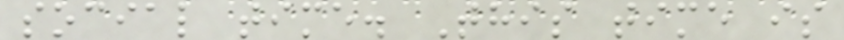social time. This time is
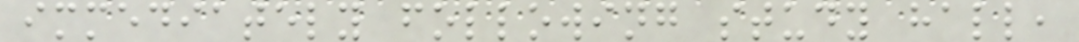immediately following study hall,
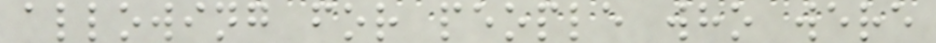allowing for people who were
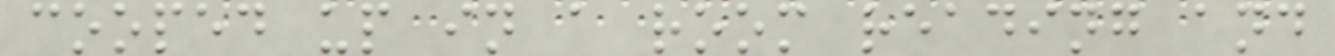cooped up in a room reading and
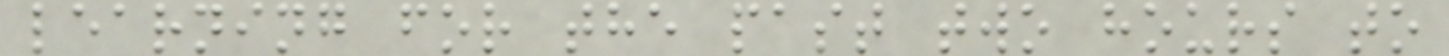learning for the past two hours to
